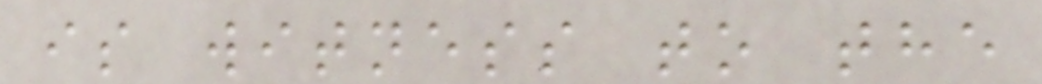is witness to the
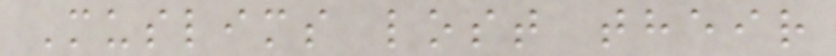Muslims lost their
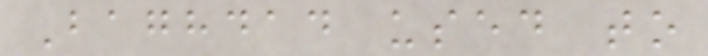Baghdad used to
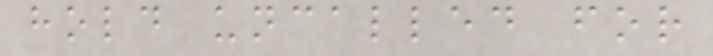hold uncalled for
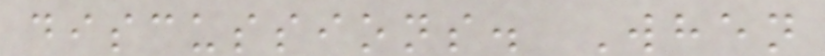discussions. When
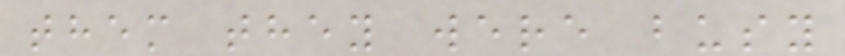them they were busy
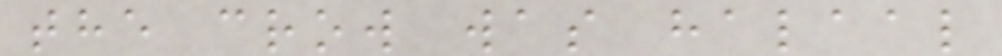the crow was halaal
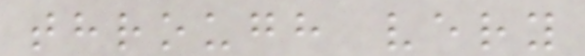through very
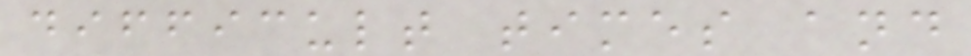difficult times and
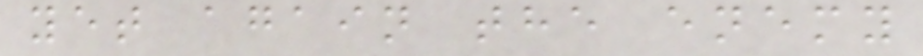yet again the enemy
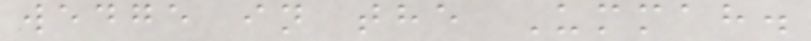wedge in the Ummah.
